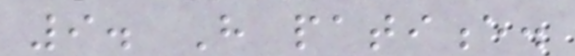9. Have patience.
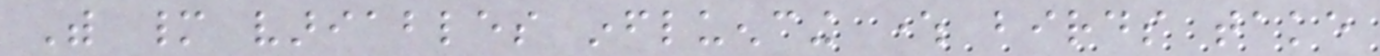With many variables influencing where birds take
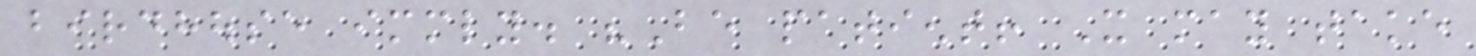birdhouse immediately. "Be patient! It may take
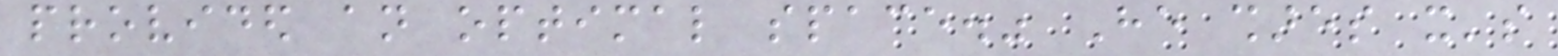provided an optimal space." He shares it's
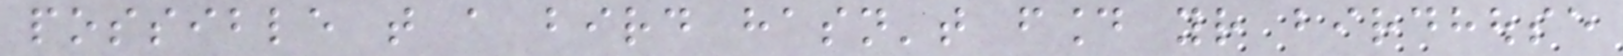possible that a bird hasn't found your birdhouse
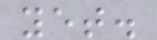yet.
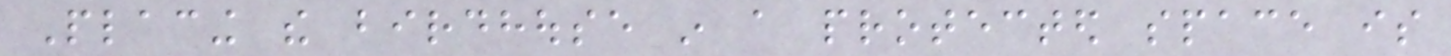Placing the birdhouse in a protected space is
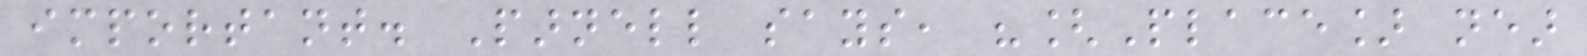important. Parnell says, "[Place] near
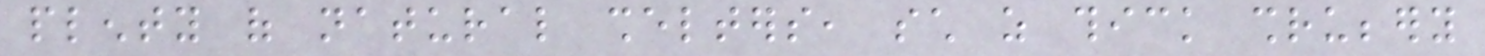plenty of natural shelters, such as thick shrubbery
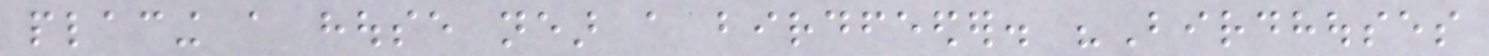placing a house near a birdfeeder. "Birdhouses
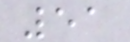51
